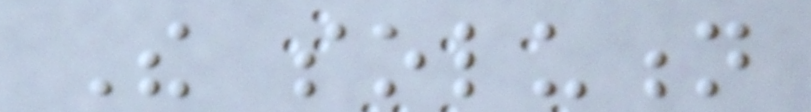The solution
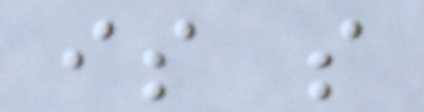is so
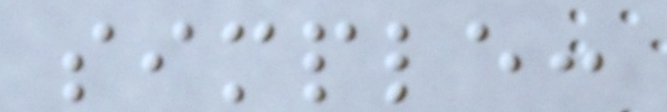simple:
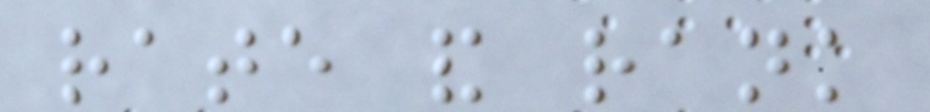rate and rank
